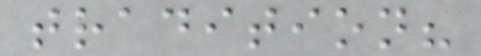tradition?
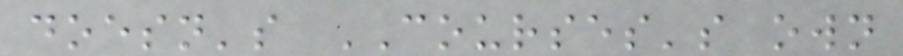doesn's COURSES's own
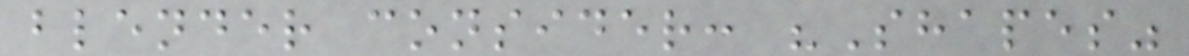blender consider: "Shapes"
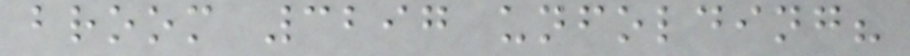broom 3297 unfolding?
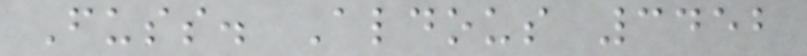Fuss. Aldous 3452
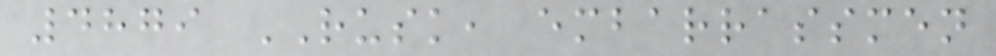4879 RUSK, embarrassmen
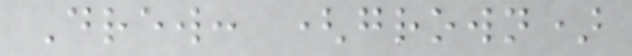Drew: (grown)
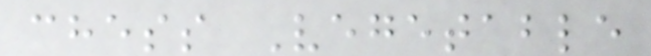chess Vegetable
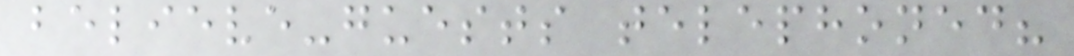believe-guests telephoned?
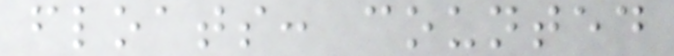floats: counted
